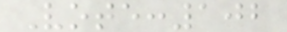Vote:102
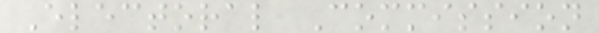Electoral Commission
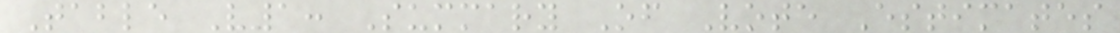Table V1: Summary Of Vote Estimates
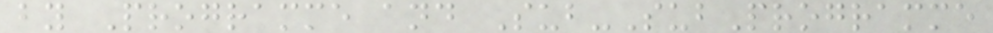by Programme and Sub-SubProgramme
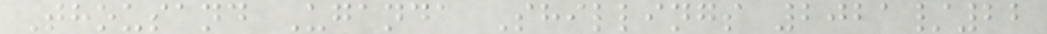Thousand Uganda Shillings 2021/22
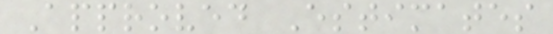Approved Estimates
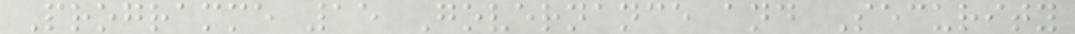Programme 15 Governance and Security
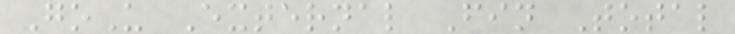GoU External Fin Total
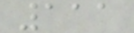111
